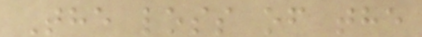The loss of the
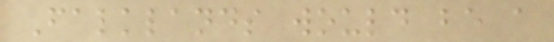Falklands would be a
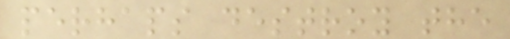perhaps destroy the
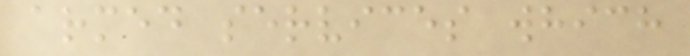armed services which
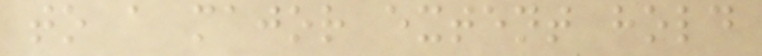to a major extent hold
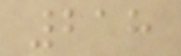218
